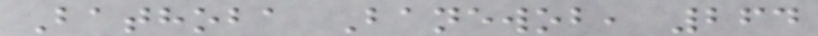Bathoba Banewob, 264
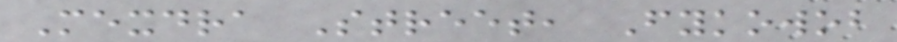Mexdra Street, Fykowob
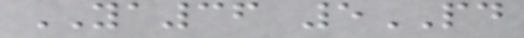YA36 5PD
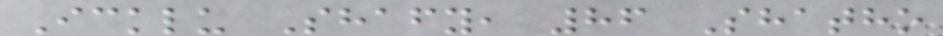Icklu Shafy, 86 Shatho
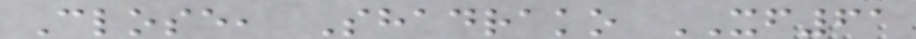Close, Shadrako XF61
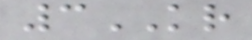3KR
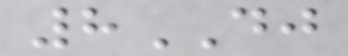8DJ
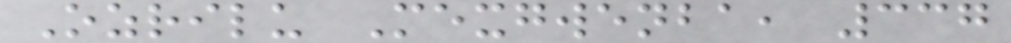Ozrilu Mexgwenba, 337
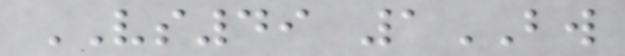VS49 1BW
